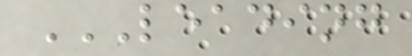LEADING
